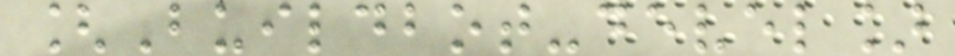[Buildbot-devel]
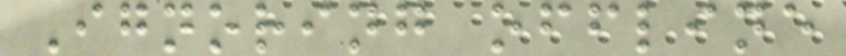Ignoring offline
